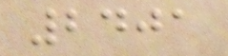2401
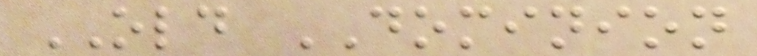OLD DOMINION
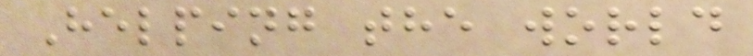Helping the world
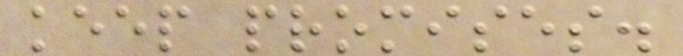keep promises.
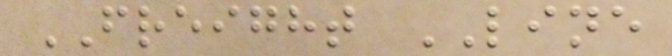FREIGHT LINE
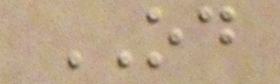OD
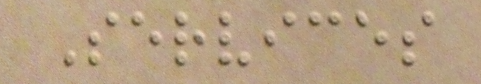Services
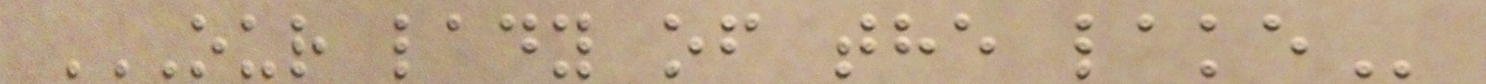OUR LADY OF THE LAKE
